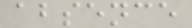absence
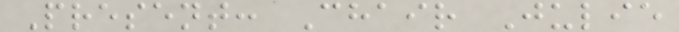Present: Chair Julie
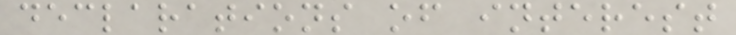declarations of interest
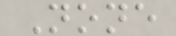None
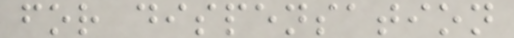for dispensation
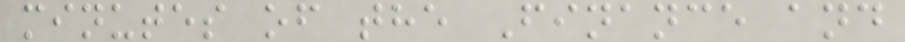minutes of the Finance and
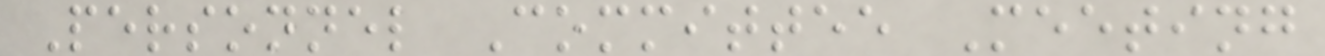Personnel Committee Meeting
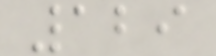129
